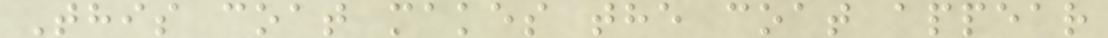This coat makes the coat appear
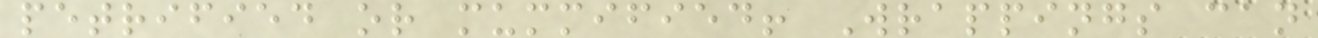petrified or mummified! Wrappings can
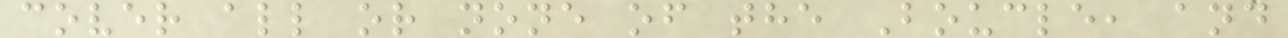cover all or none of the Boucle, and
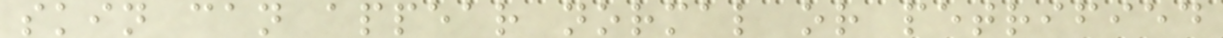skin can appear normal or petrified
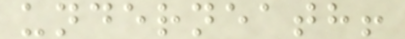underneath!
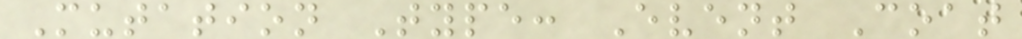Mutation Type: Event Coat
